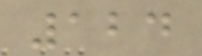124
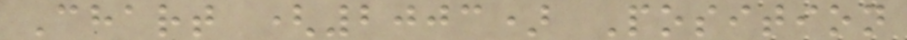Chart (2003) Position
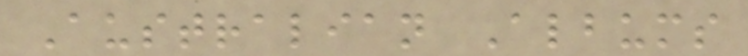Australian Albums
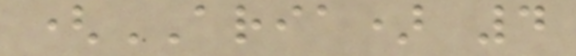(ARIA) 4
